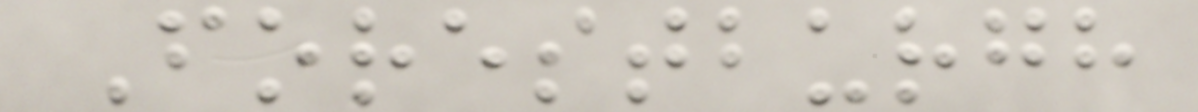Forestburgh
